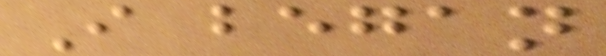I began
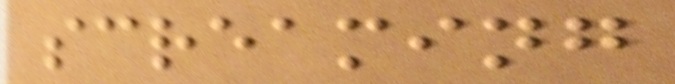screaming
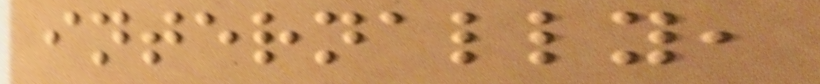internally,
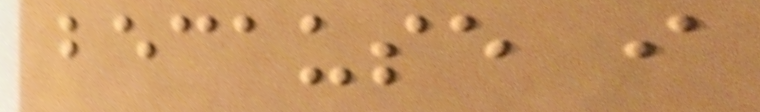because i
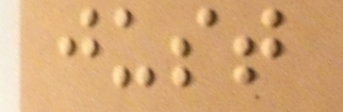just
